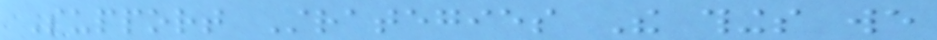Support Strategies The things we
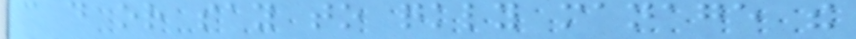can do or say to quickly manage the
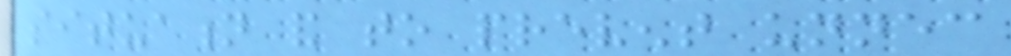situation and to prevent unnecessary
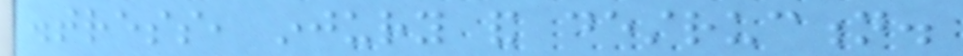distress, injury and destruction.
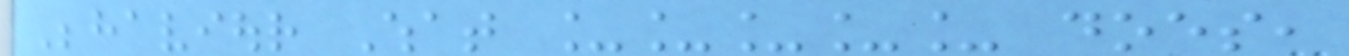Behaviour What _____ does,
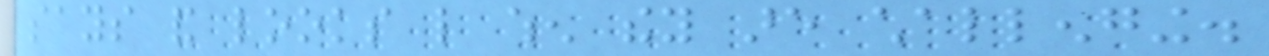says and looks like when they are challenging.
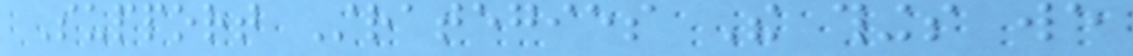Support Strategies The things we
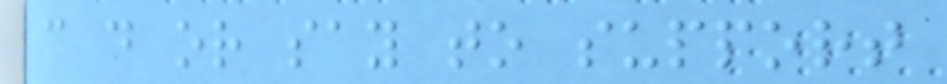can do or say to support
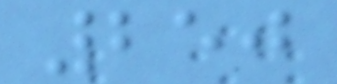250
